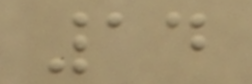14
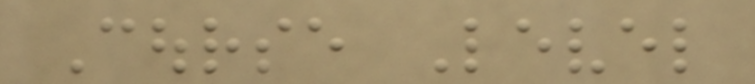Course Level
